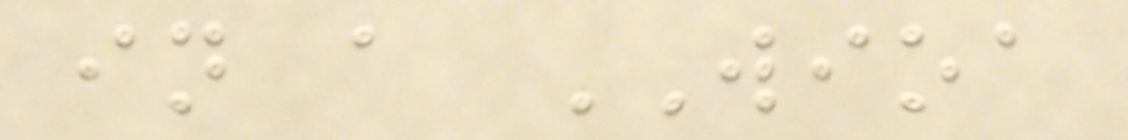in a WIOA
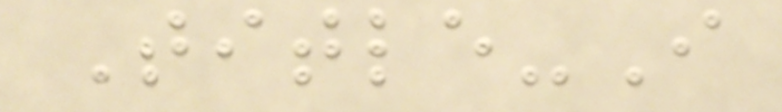Title-I
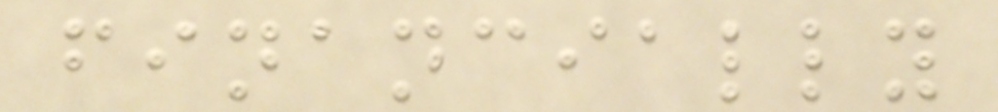financially
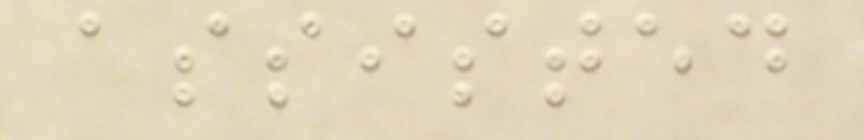assisted
